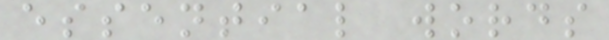essential words
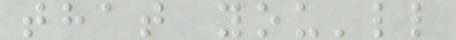that you'll
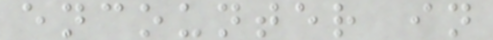encounter in
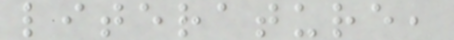literature,
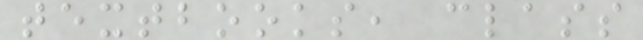textbooks, class
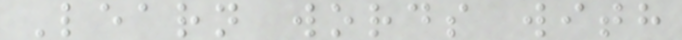Learn words with
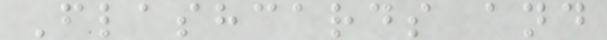Flashcards and
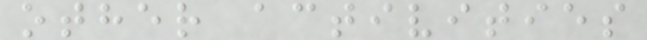other activities
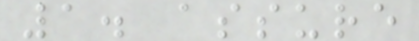1. assure
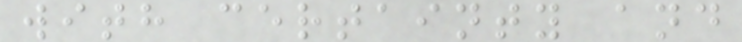with certainty and
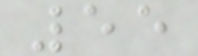55
